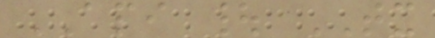API | TX
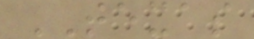TEXAS
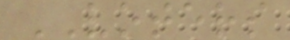VOTERS
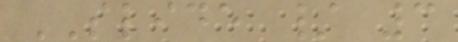SLIDE / 3
